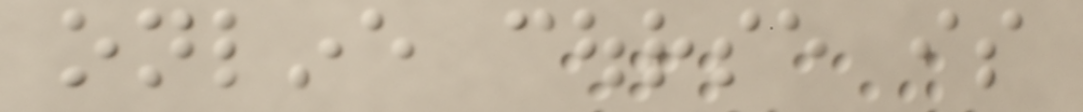online course is
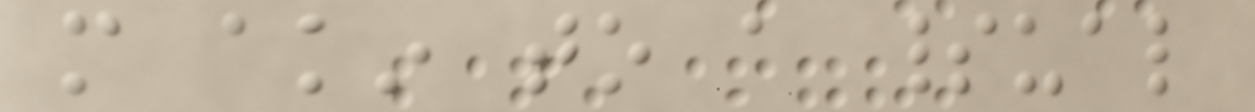more akin to a spiritual
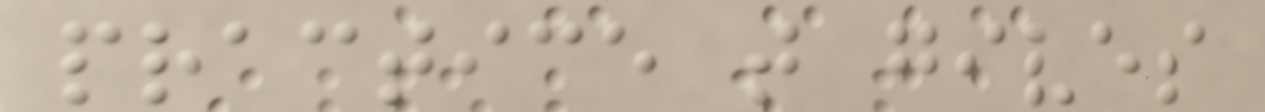practice that gives
